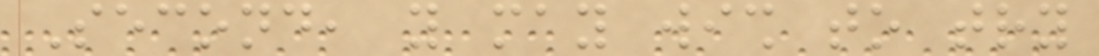Second, you may wish to try
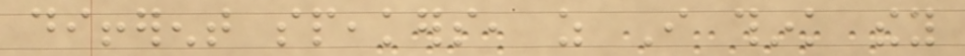different speakers, as I think they
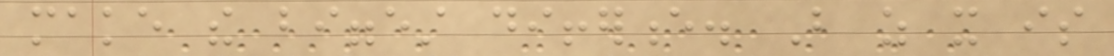make the biggest difference. But as it is
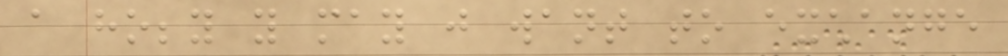a hobby you may just want to exchange
